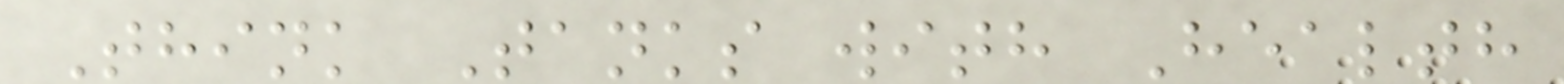Think Tanks with Health
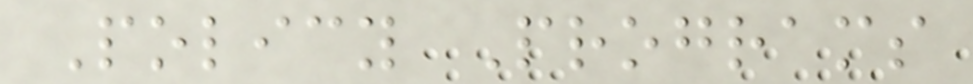Policy Programs
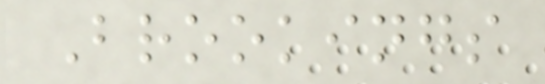Brookings
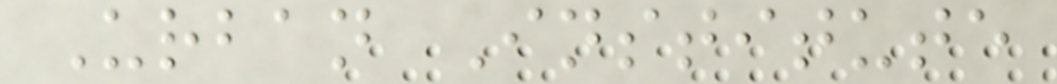Urban Institute
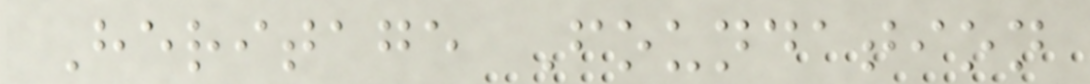Heritage Foundation
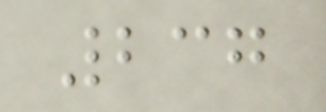237
